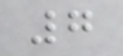7
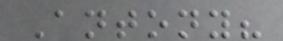Antony?
